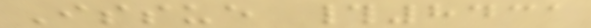Issue #8431
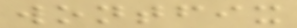wontfix
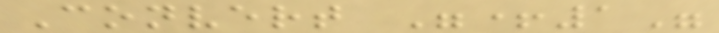Convert "+1"
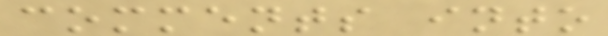comments into
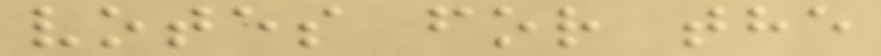votes for the
